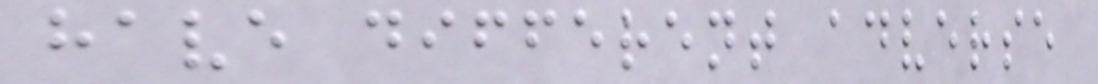have different adverse
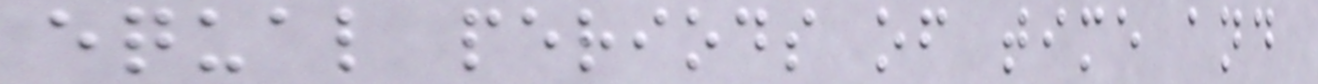equal periods of time and
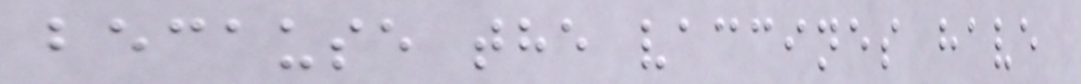because the vaccines have
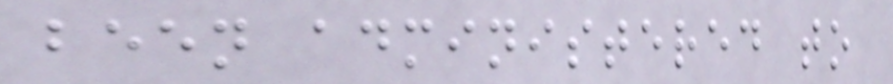been administered to
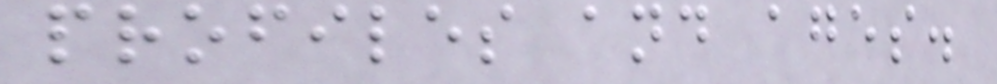profiles and ages.
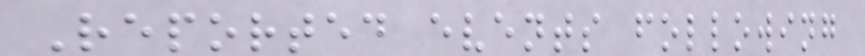Reported events following
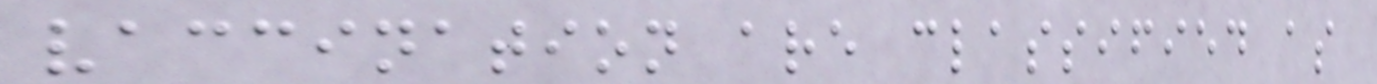vaccination are classified as
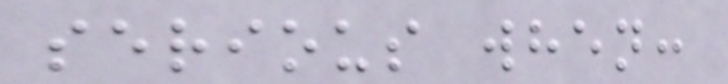serious when:
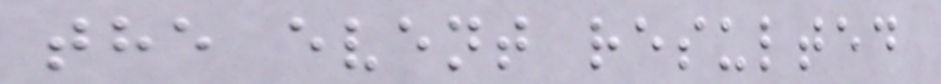the event resulted
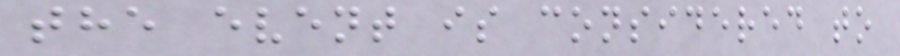the event is considered to
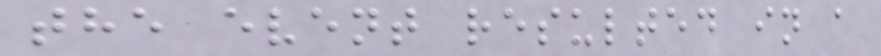the event resulted in a
